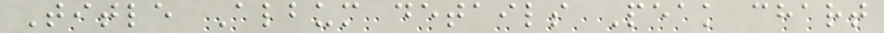Title Album details Peak chart
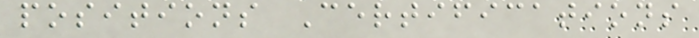positions Certifications
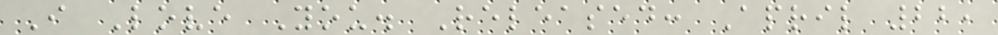I Love You. Released: April 22,
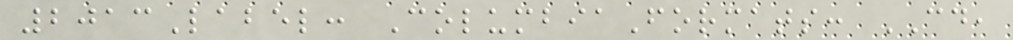2013Label: ColumbiaFormats: CD,
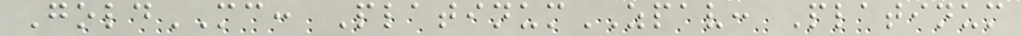GoldMC: PlatinumZPAV: Platinum
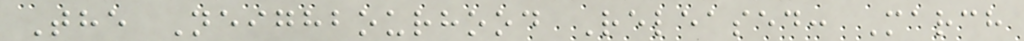The Neighbourhood Released: March
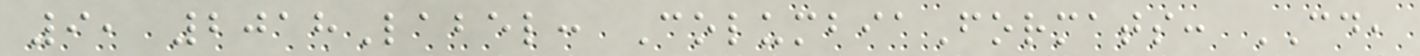9, 2018Label: ColumbiaFormats: CD,
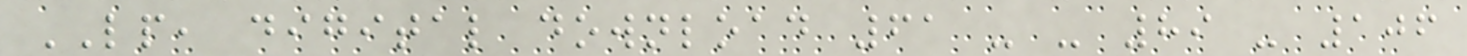LP, digital download 61 - - 89 - 106
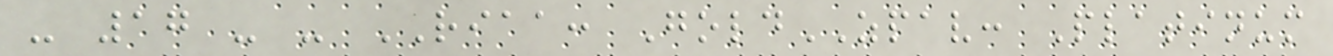- 17 - - RIAA: GoldZPAV: Platinum
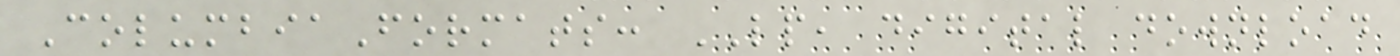ColumbiaFormats: LP, digital download
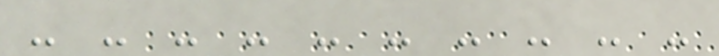- - - - - - - - - -
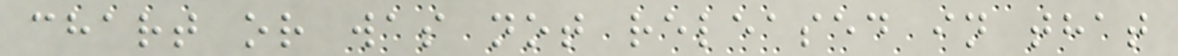chart or was not released in that
